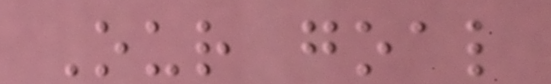Our goal
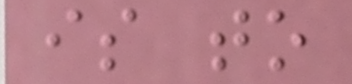is to
